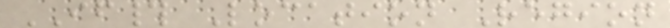IF# Location Region
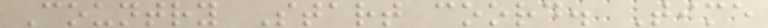Country Start coord. Time
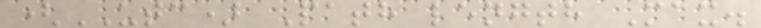(UTC) Path length Max.
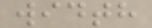width
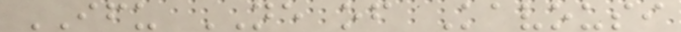IFU NE of Kavousi
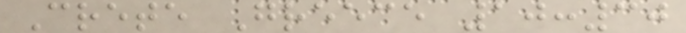Crete Greece 10:30
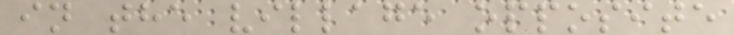in the village opposite
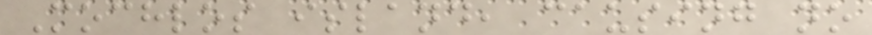Mochlos island, causing no
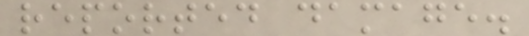reported damage.
